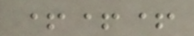+++
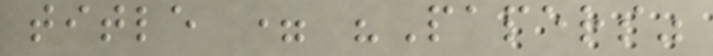title = "Papers"
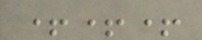+++
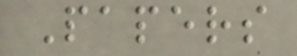Papers
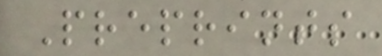Preprints
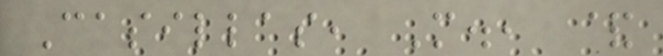Casillas, M., &
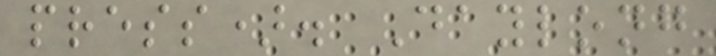press). Daylong
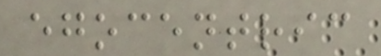egocentric
